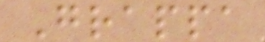Grappa
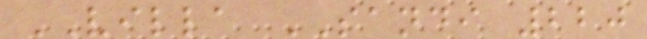VILLA SANDI 220
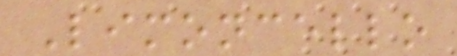Limoncello
